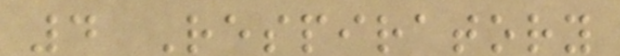4 Respiratory
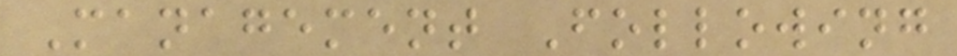Management Following
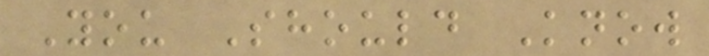You Should Know
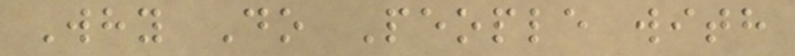Why Do People with
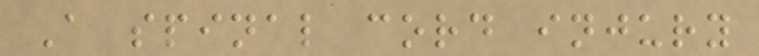A spinal cord injury
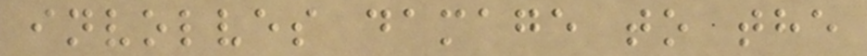involves damage to the
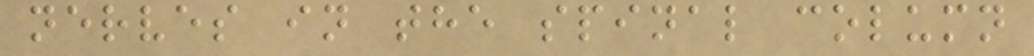nerves in the spinal column
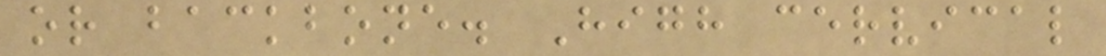or backbone. High cervical
